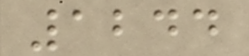1244
